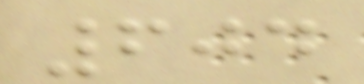604
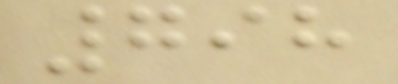798
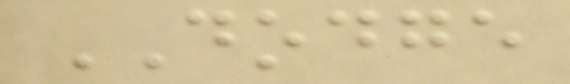DODGE
